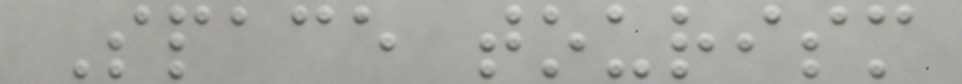Space tourism
